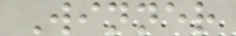Winner
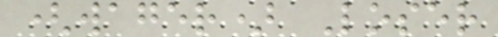(wager) Loser
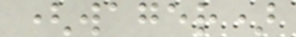(wager)
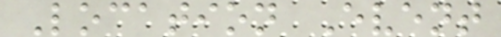Location Event
